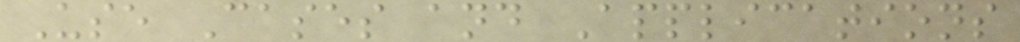Use Cases and Applications
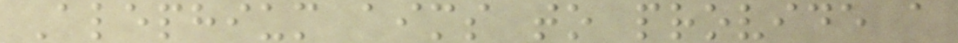Alephium aims to provide a
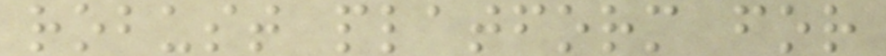robust platform for
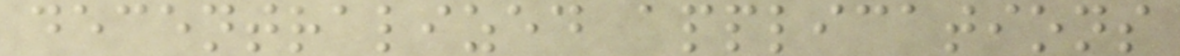decentralized applications
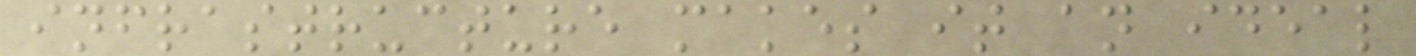infrastructure makes it an ideal
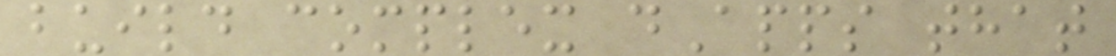build complex dApps that
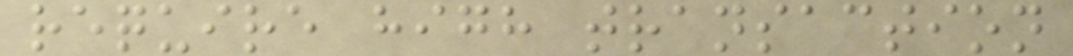require high transaction
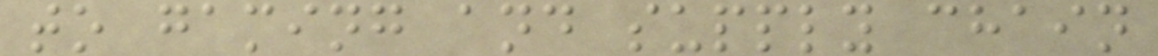to gaming and supply chain
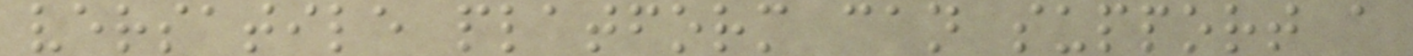versatile platform can support a
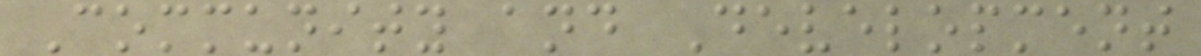Community and Development
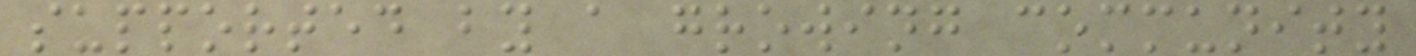supported by a growing community
